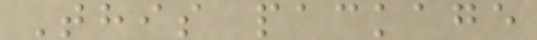This package
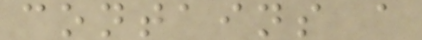contains a
